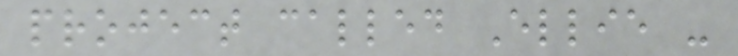project called Ellie -
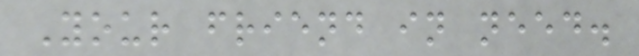Your friend in need.
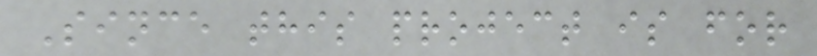Since this project is for
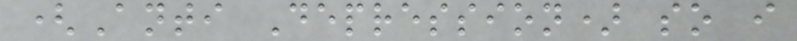(Anti Depression) so i
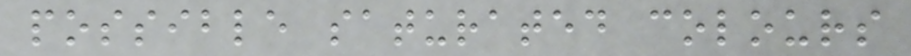possible saturated colours
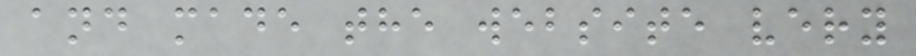and made the website very
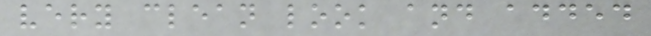very clean look and added
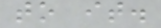to it.
